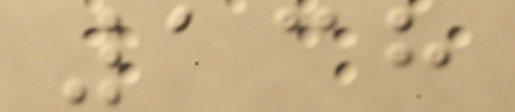138
